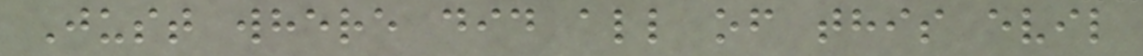Just where did all of this evil
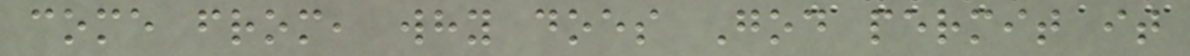come from, why does God permit it
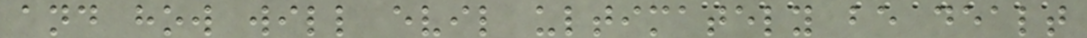and how will evil ultimately be dealt
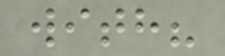with?
